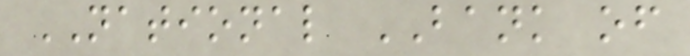NATIONAL BANK of
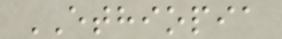ETHIOPIA
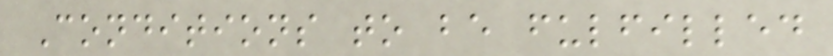Conditions to be fulfilled
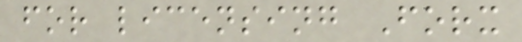for licensing Forx
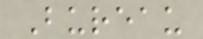Bureau
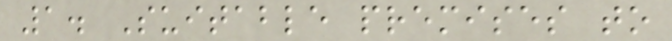1. Suitable premises to
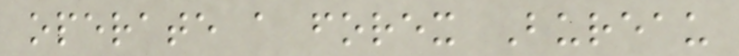operate a forex Bureau
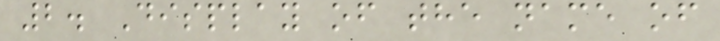2. Display of the name of
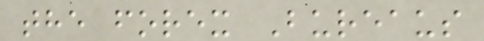the forex Bureaus
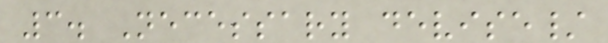3. Necessary devise/
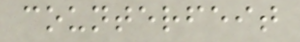counterfeit
